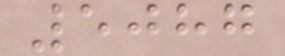5087
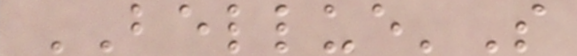BELLUE'S
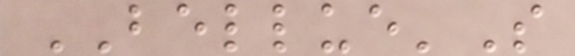BELLUE'S
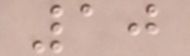10
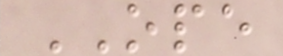OPE
